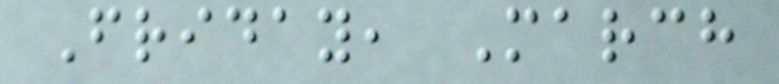Friday, March
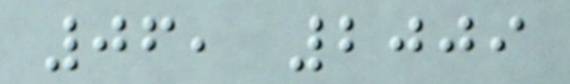06, 2009
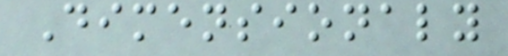Dimensionaly
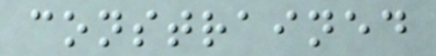constrained
